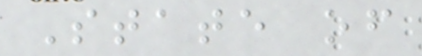State of
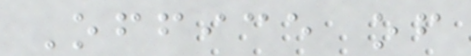Office of
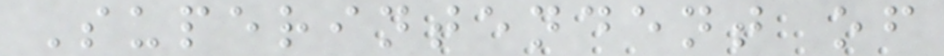Superintendent of
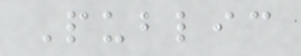Public
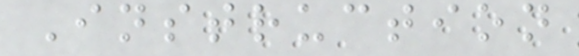Instruction
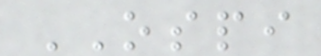OSPI
